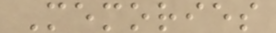Memories
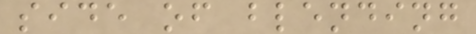side of blending
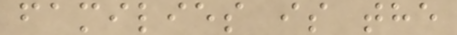families is the
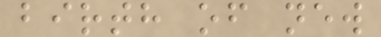birth of new
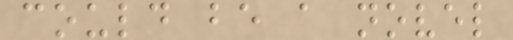could be a novel
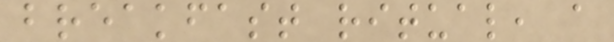breakfast ritual, a
